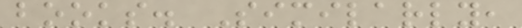books. Similarly,
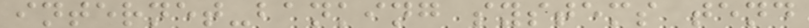internet-banking systems tend
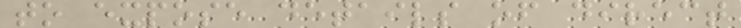to expose details of direct
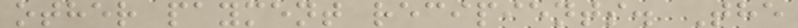other payment recipients. The
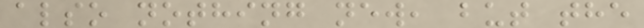also nothing new, but the
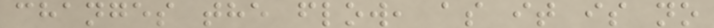changes the flow, as it is no
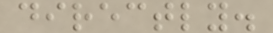directly.
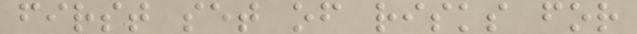first set of risks for
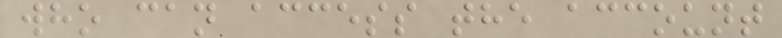who can access the account
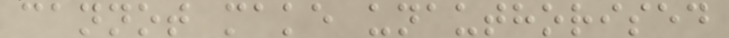cannot make unauthorised
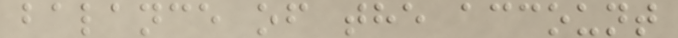balance of the account
